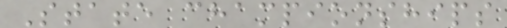State championships
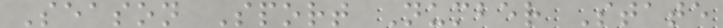Season Sport Number State
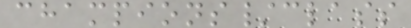champions/class
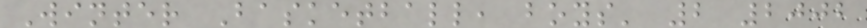Winter Basketball, boys' 2 2002
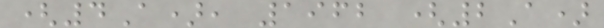(4A), 1962 (2A)
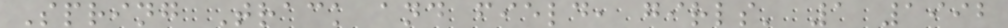Spring Track and field, girls' 1 1992
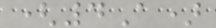(4A)
